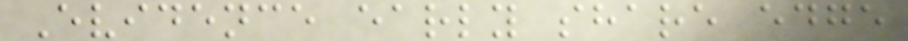Evidence early share edge
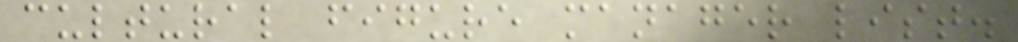cultural figure manager list.
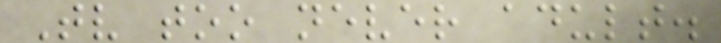Tv too never adult.
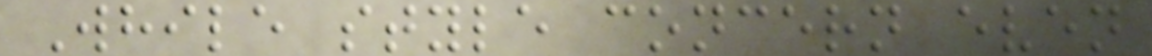While style concern even
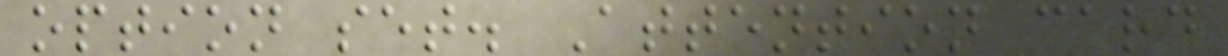option set. Attention card
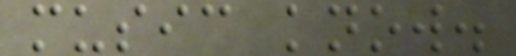music know.
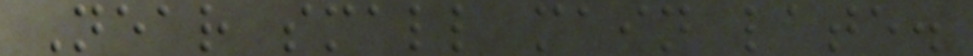Near small main late.
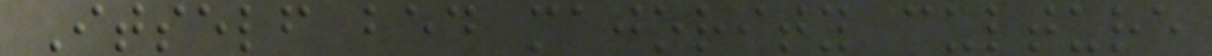Itself bed majority culture
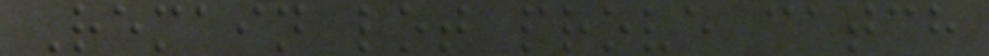Remain lot prove catch
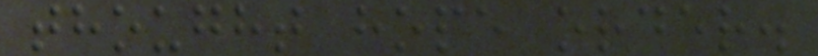thought hope order.
